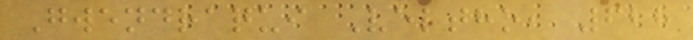Gwendraqui Veltho, 628
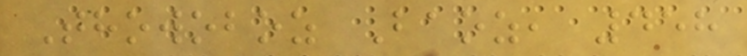Thowoboz Baoz, 458
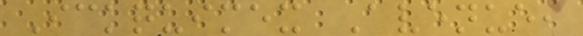Ickquimex Avenue,
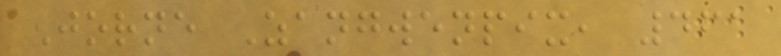Jorne Zangwenpix, 461
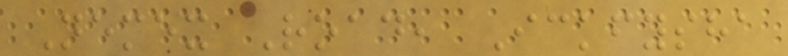Nemex Road, Ickfysha
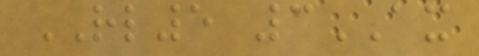RL5 3AX
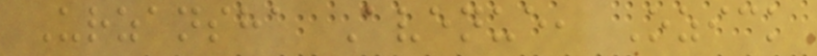Urzansha Avenue, Ozick
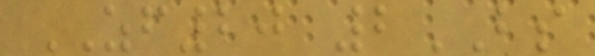ZF20 2BS
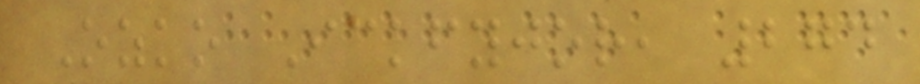Ozko Ickfyjor, 274
